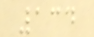134
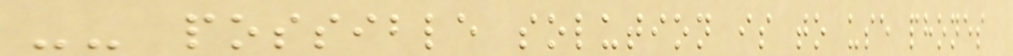-- possible solution is to use phones
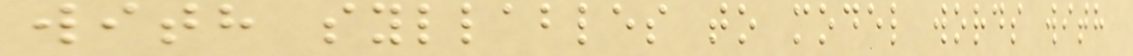with syllables to model words with
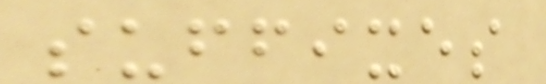suffixes
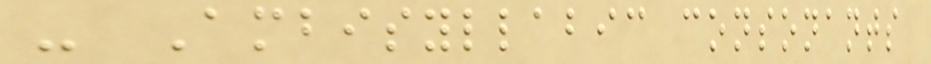- Ambisyllabic consonants
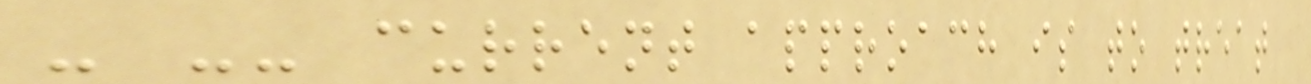- -- current approach is to treat
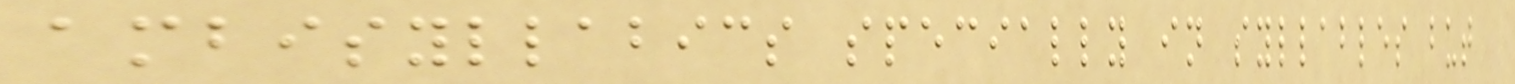ambisyllabics specially in syllables but
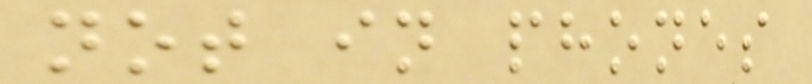not in phones
